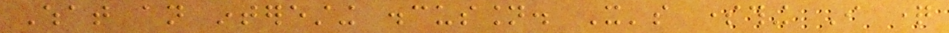What an interesting discussion. It's something I question
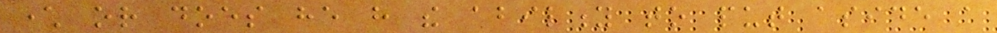character or does he have the ability to put aside a
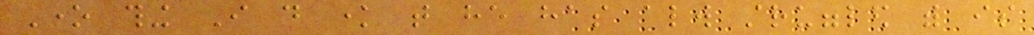One thing I do know that he has always struggled with is
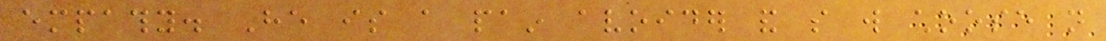empathy. He is a pain avoider and so will choose not
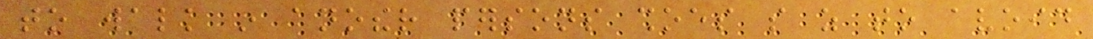to walk in another persons shoes so as to avoid
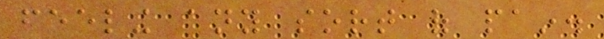feeling any sort of pain.
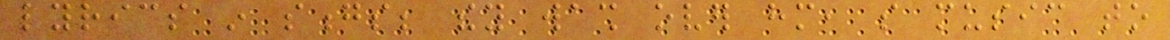lyrics in songs; they wash over him, so music to
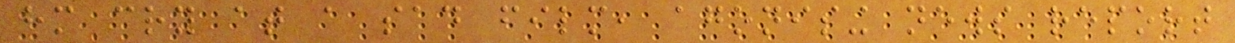him cry at a sad film, agonising news report
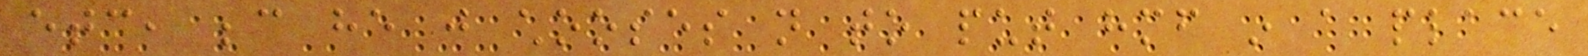etc, because he just chooses not to put himself in a place
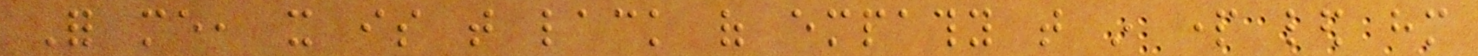For me, it is that lack of empathy that in part led him
